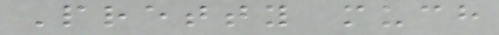Pretty much
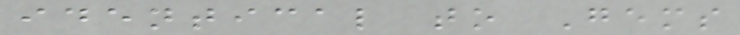identical to Gems
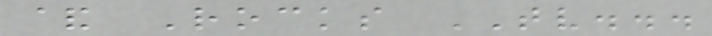& Rocks TV...
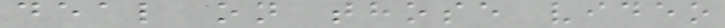deal on those video
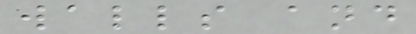walls and
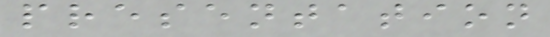presentation
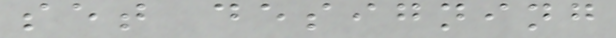set designing
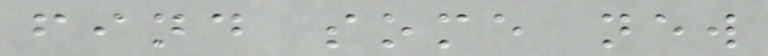find some new
